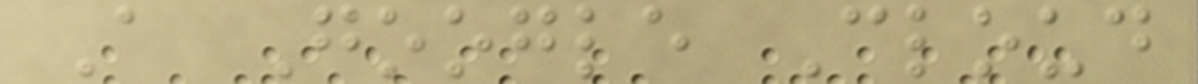A Google Cloud
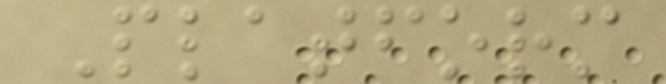Platform
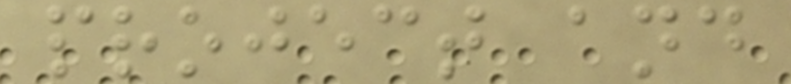project and
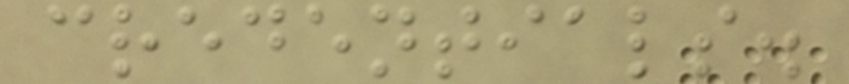credentials.
